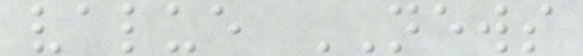value NEWS
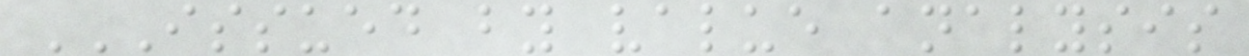ISSUED BY VALUE ANALYSIS
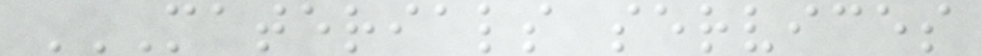MATERIALS SERVICES
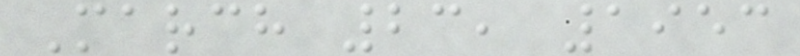March 23, 1953
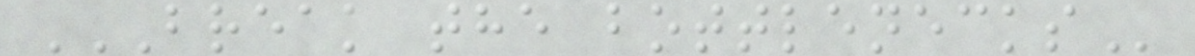BREAK THE BOTTLENECKS
